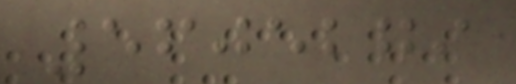5605279
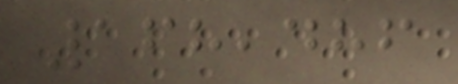168,486
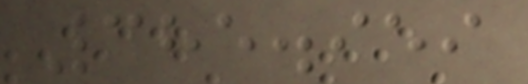385.959
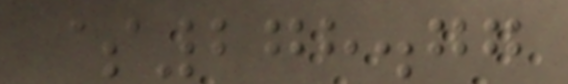$278.77
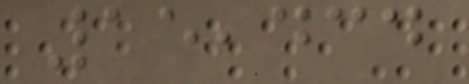15,434
